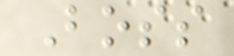Boss
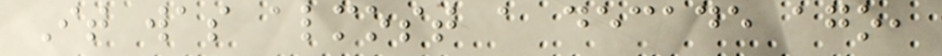It was almost a decade ago,
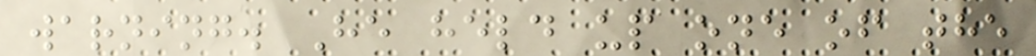warning. He held up one of the
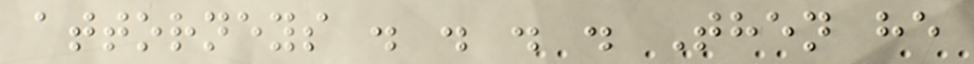attorneys . . . . Then he
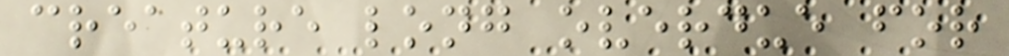creature long overdue for
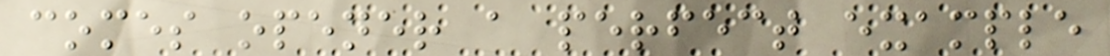comes opener a perfect example
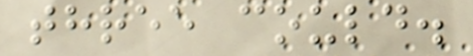three could.
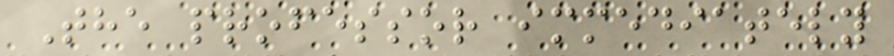The professor immediately
